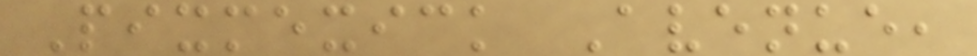Pixmexick Avenue,
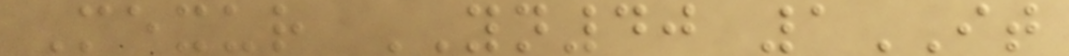Mexur YN40 1IT
